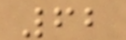62
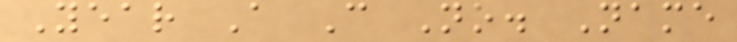Year A C No. Name
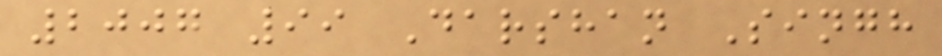2007 99 Darshan Singh
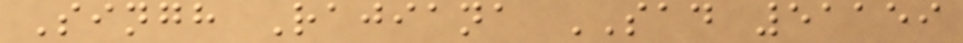Singh Rajiana SAD 51159
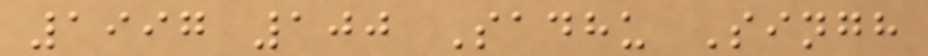1997 100 Sadhu Singh
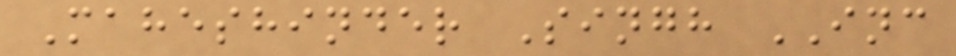Maheshinder Singh INC
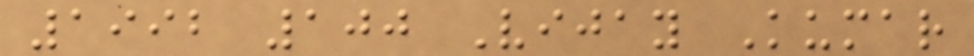1992 100 Vijay Kumar
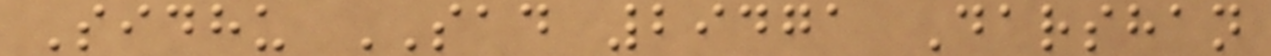Sidhu SAD 29471 Darshan
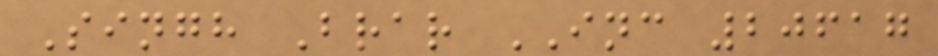Singh Brar INC 20617
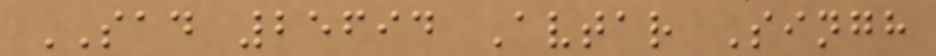SAD 25694 Avtar Singh
